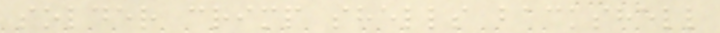solder crimp shells backshell
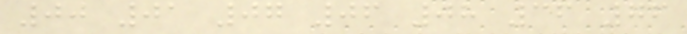00 01 07 06 08 36 76
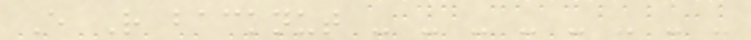E R backnut - - - - - - - -
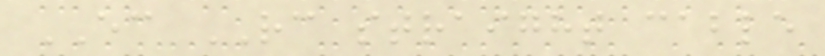EC RC straight cable
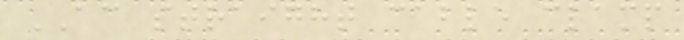AC straight cable clamp
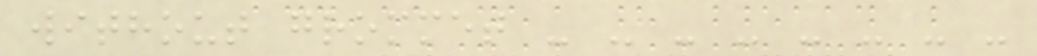without grommet - - - - - - - -
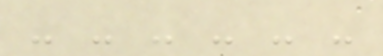- - - - - -
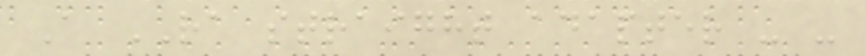A RA straight adapter - -
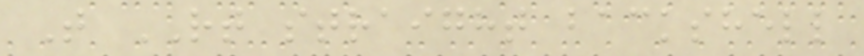T RT straight backshell
